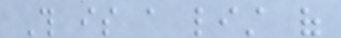This is a list of
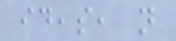ideas, not
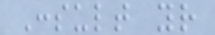Consult your
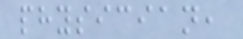physician,
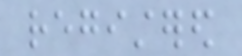registered
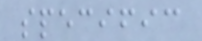specific
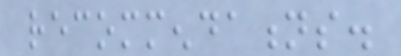recommendations.
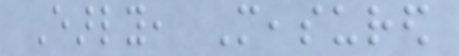Early, Measured
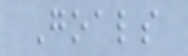Goals
